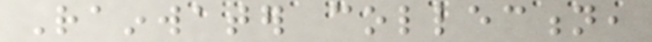Rainwater collection,
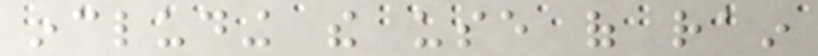including the use of rain
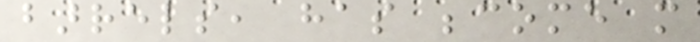barrels, has become more
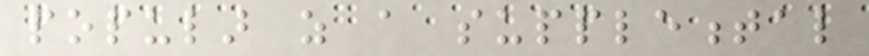popular as a supplemental
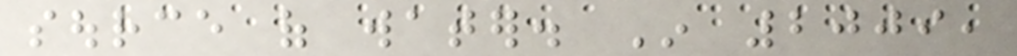source of water. In 2009,
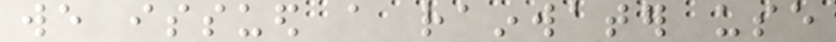we issued a rainwater use
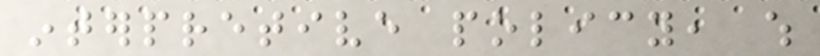interpretive policy, which
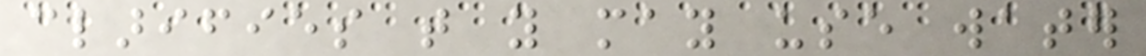clarifies that you may use water
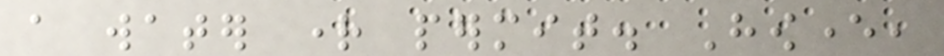a water right permit. However,
